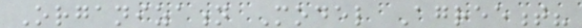Organization Model Agreement?
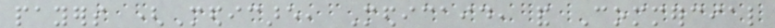payers (Medicare, Medicaid, and Commercial
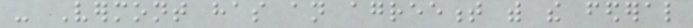- Vermont has an agreement with the federal
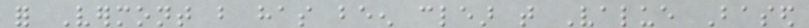for Vermont but has been clear that Value Based
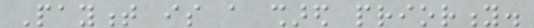Payment is a shared priority.
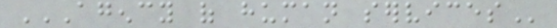AGENCY OF HUMAN SERVICES
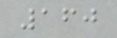160
